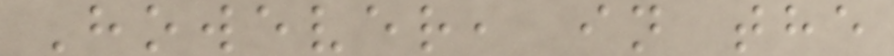However, in the
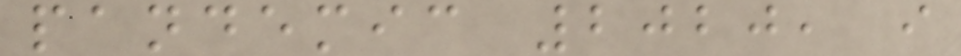pandemic 2020, i
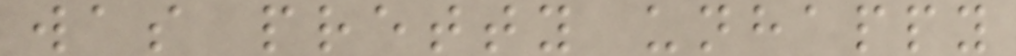was pretty unhappy
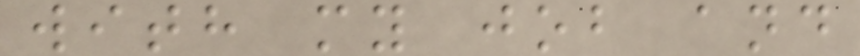with my job and
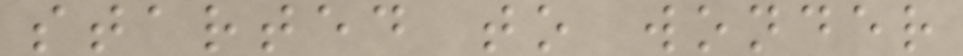started to wonder
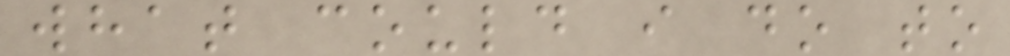what could i do to
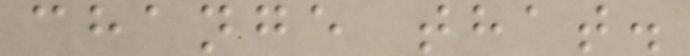change that.
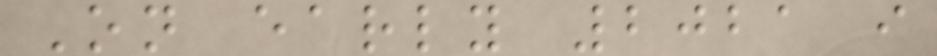On early 2021 i
